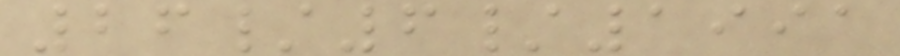26/6/1991
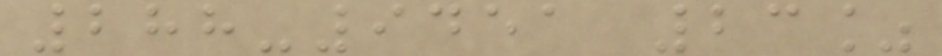288-9451 23%
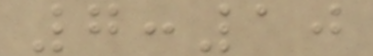7:10
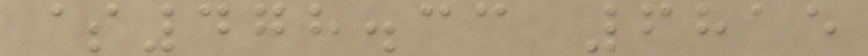$478.33 6815
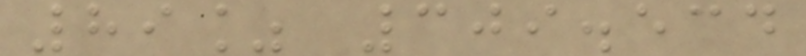89% 309.534
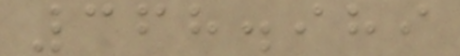368.989
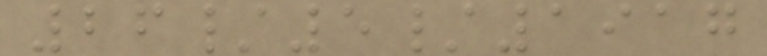26/5/1917
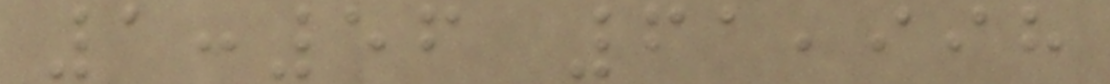1:56 61,998
